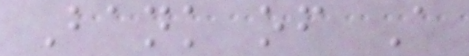Bank of A
